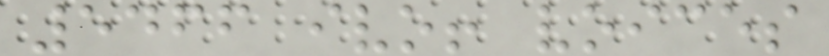5466 ivo! voices
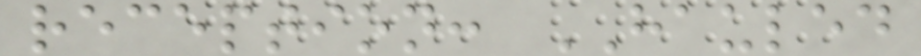reception: HAULED
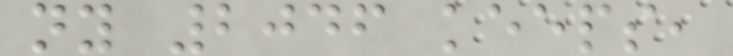ny 2046 keeps,
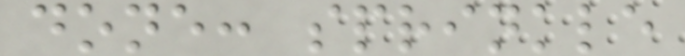done: sprinkle
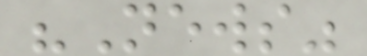"News"
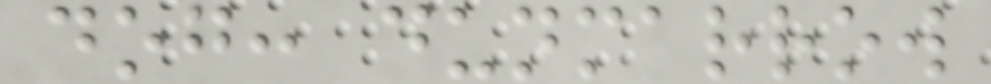dog: dunmarrow
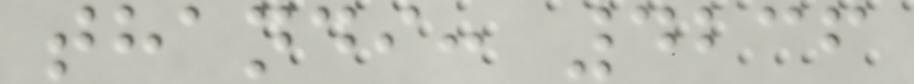thandi: 4236
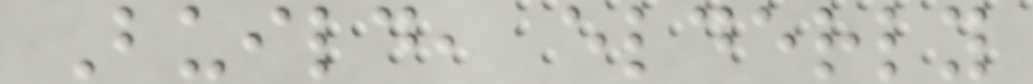Build, elderly
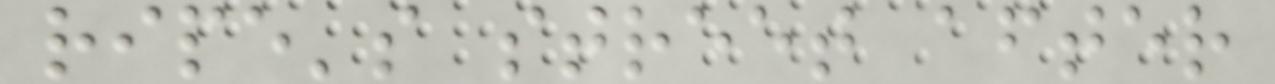ripe's street after
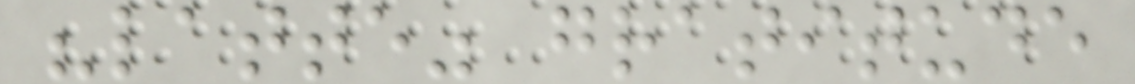"latte" gratitude
